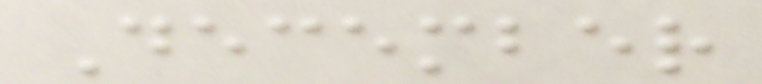December
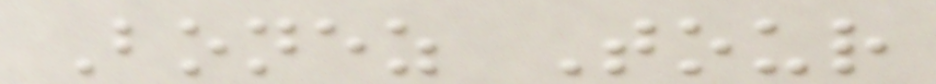Bonez Tour
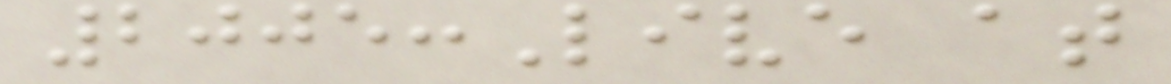2005:Live at
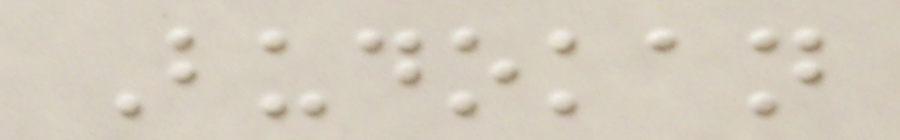Budokan
